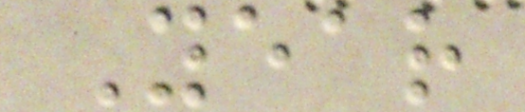Year
